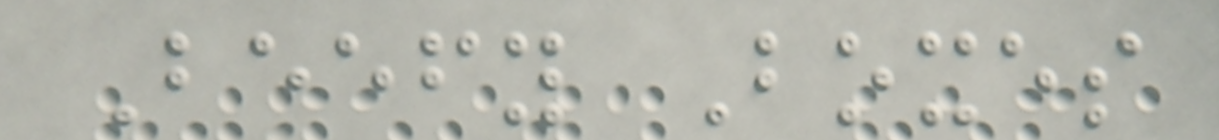Beefy Boxes
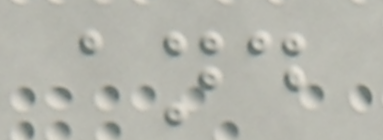and
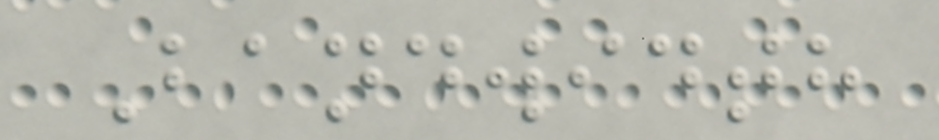Bandwidth
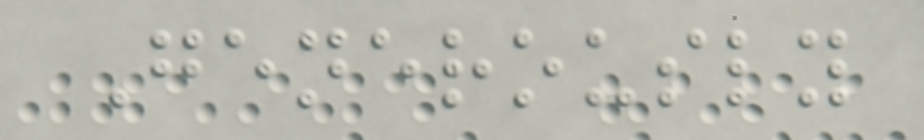Generously
